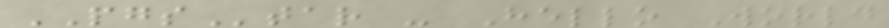PGStar - Hello World
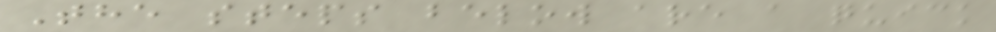The steps below are a quick
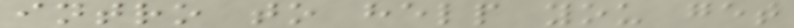intro to help you get
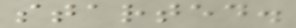started.
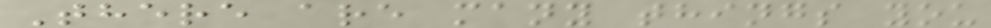There are many things you
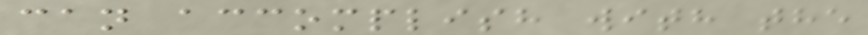can accomplish with the
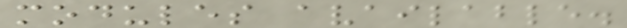modules available.
